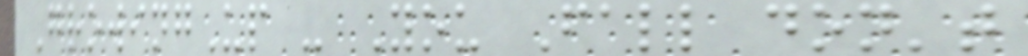GrowingUp - You Fall don't
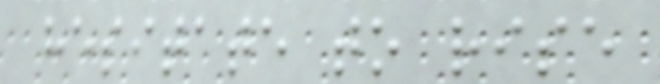hesitate to rise
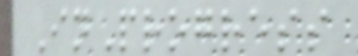InProgress
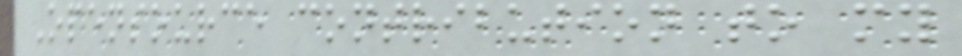Opensource contribution to my
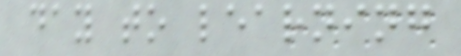day to learning
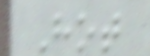Hot
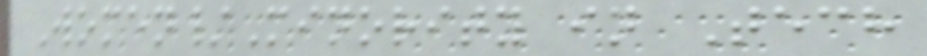Women/Minority in Tech
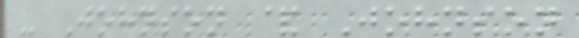- Johnson & Johnson
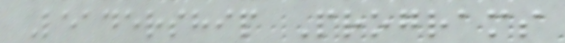Leadership Programs
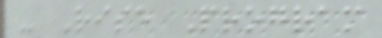- Rise Program
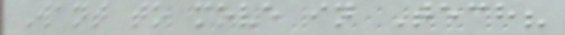Want to move in Tech?
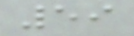59
